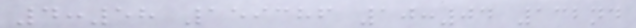4:58 159386 10:04 132nd
